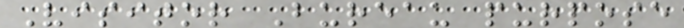Visitor Bureau purpose
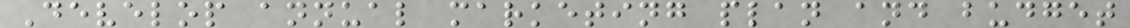Develop annual marketing plan and budget
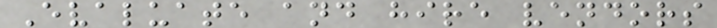Evaluate and hire vendors
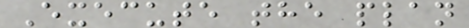Execute the plan
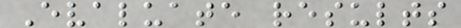Evaluate results
